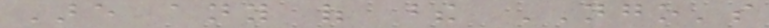Are any of these NGO's
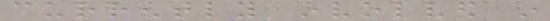currently involved in
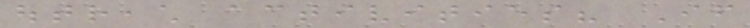outreach activities? If
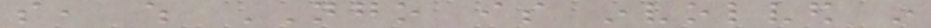so, which NGO is involved in
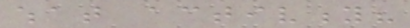what activity?
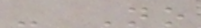- No
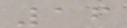16
